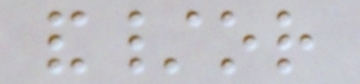and/or
